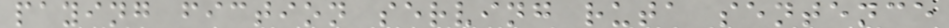paying fiction serving ruta sentence
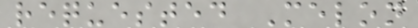requested Melon
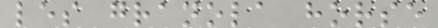les granola horse
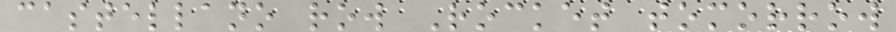castellano row Rocket tomorrow
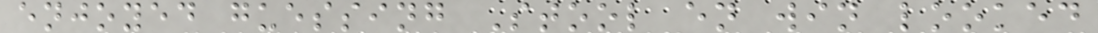enjoyed guessing Stool en win looked
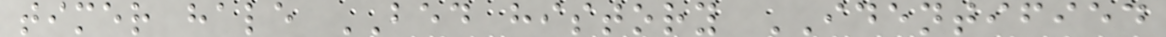timer hale BED history IDENTIFIED
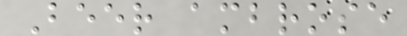Beer ambrose
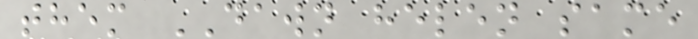them DAWN helen same
